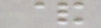&
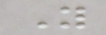Y
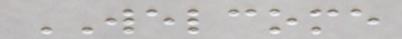WELCOME
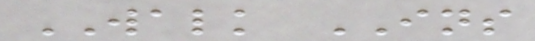WALK INS
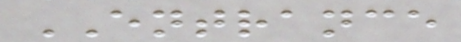ENTRANCE
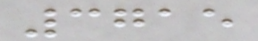3715
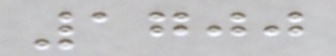1700
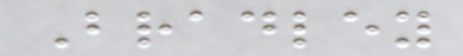Bradley
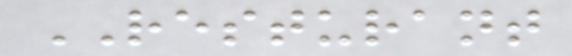RESTURANT
